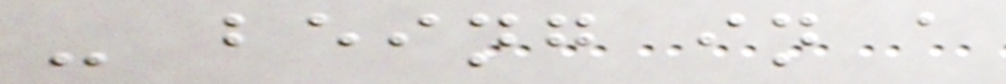- being in a
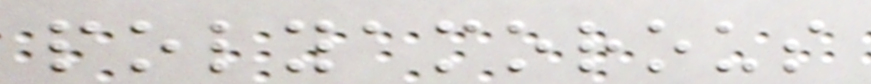polyamorous
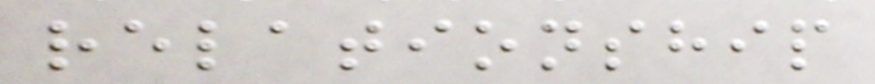relationship
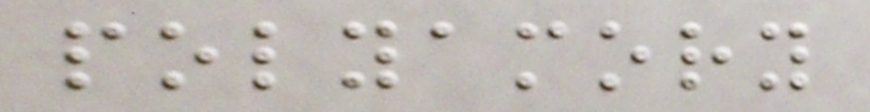polyamory
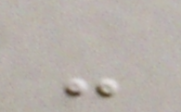-
